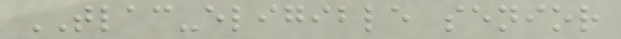TLAC-eligible senior
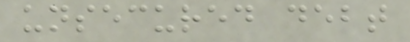unsecured debt
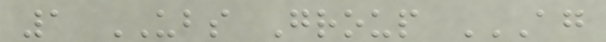1 UBS Group AG
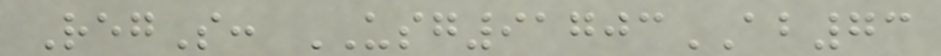RegS: USG91703AB73
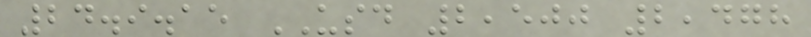24.9.15 USD 2,500 2,478
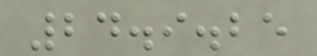24.9.25
